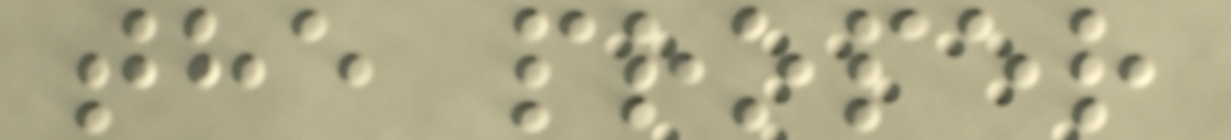the proper
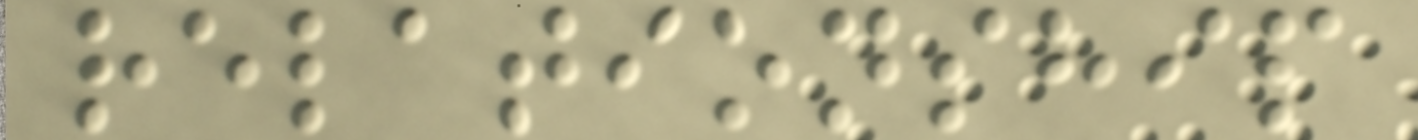relationship
